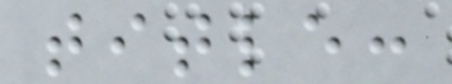title:
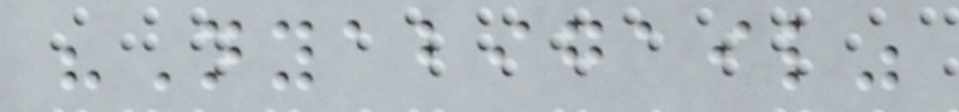"Nyabigail"
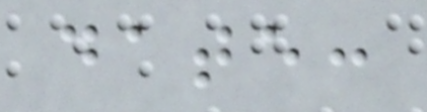date:
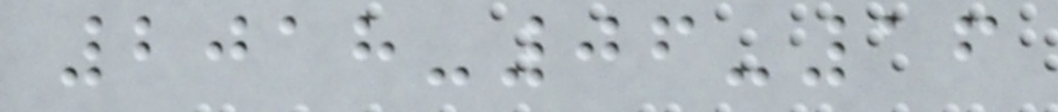2018-06-16
